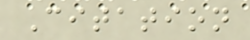Citation
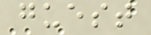guest
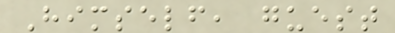Himself, guest
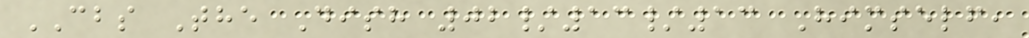CBS The Dish 02/13/13 Himself,
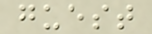guest
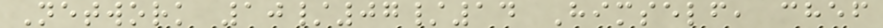Network 10/07/14 Himself, chef
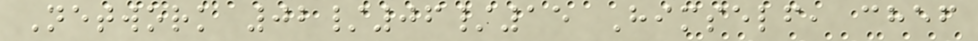Network 02/06/15 Himself, chef
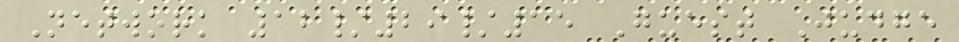Network 12/29/15 Guest Judge
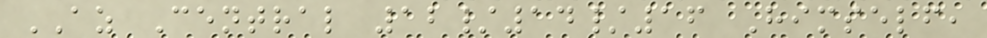AZ Central 12/14/16 Himself,
